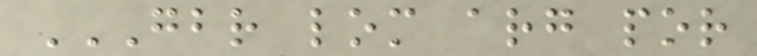GBR LOM ARG POR
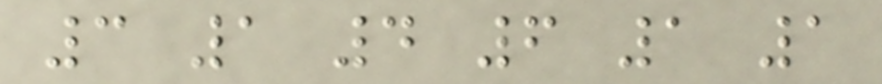3 1 4 6 1 1
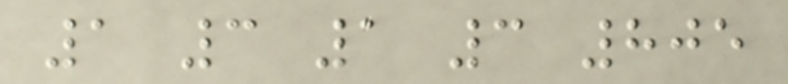1 3 1 3 805
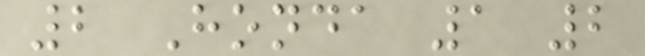2 Honda 1 2
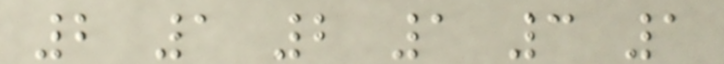2 1 2 1 3 1
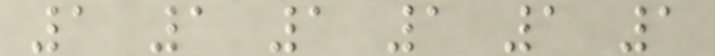1 1 1 1 1 1
